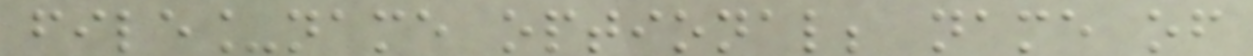file_name optional; name of
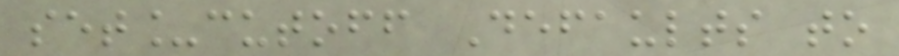set_cutoff Defaults to
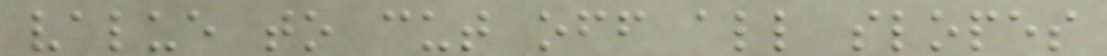value to cut off all slopes
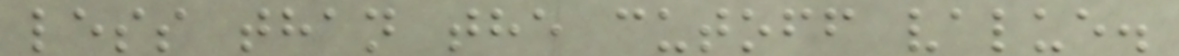less than the cutoff value.
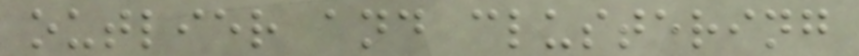outlier and clustering
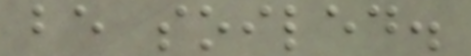be soiled.
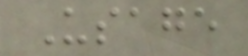Usage
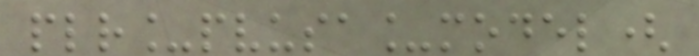plr_pvusa_model(
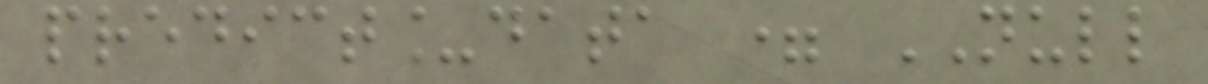predict_data = NULL
